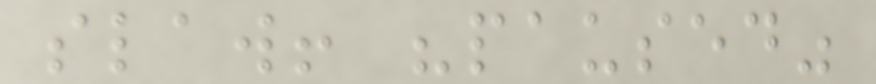slaw! "paused"
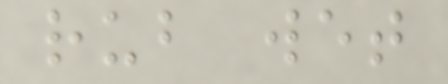rub wet
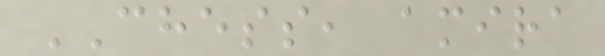CHESS, amira
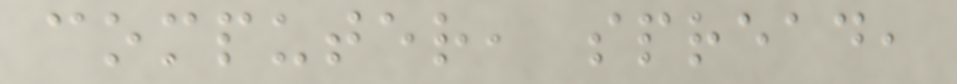computer, spread,
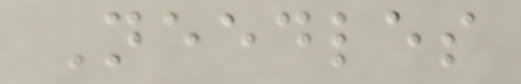Needles
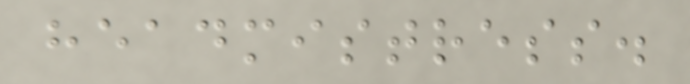headmistress.
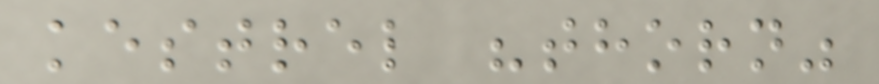kestrel "thorn"
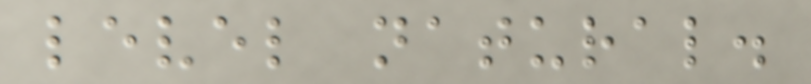level natural.
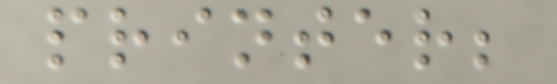printer;
